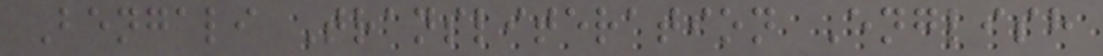Bengali Transliteration English
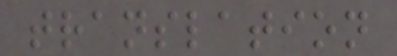translation
